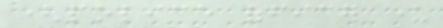(police officer under
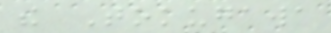the Tokugawa
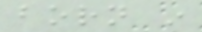born in
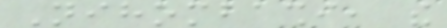Nihombashi, the
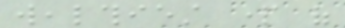wealthiest part of
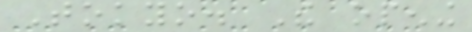Tokyo. The opening
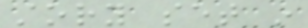story set in
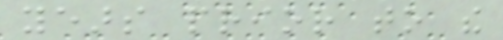years prior to the
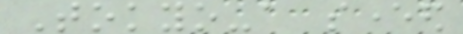Tokyo-a severed
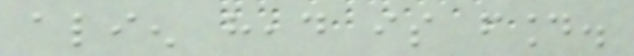alien head is found.
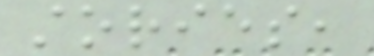stories,
